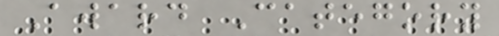Award Category
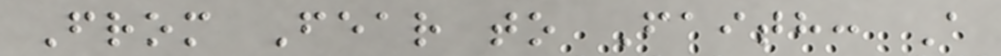From Fear to Faith: A
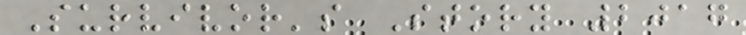Survivor's Story 2017
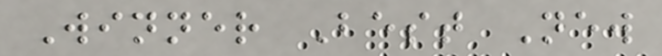Winner Best New
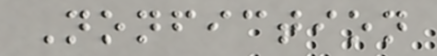Nonfiction
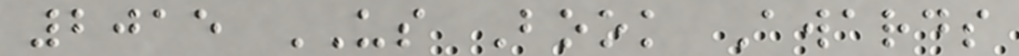2015 US Book Awards
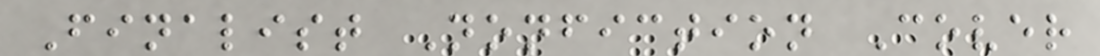Finalist Nonfiction Cover
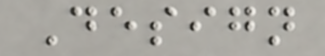Design
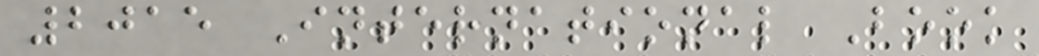2015 International Book
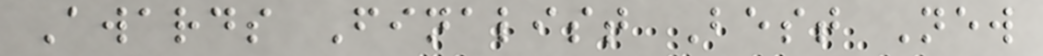Awards Finalist Best New
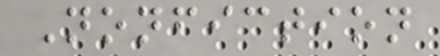Nonfiction
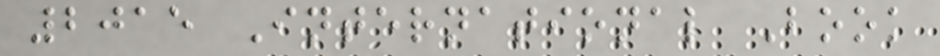2015 International Book
